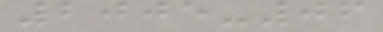2005-06
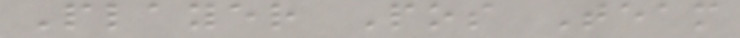Player Pos Team
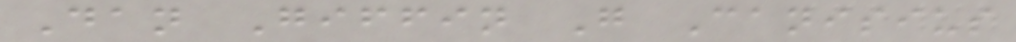Dan Giffin G Canisius
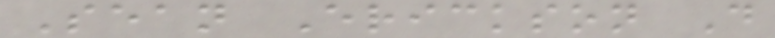Sean Erickson D
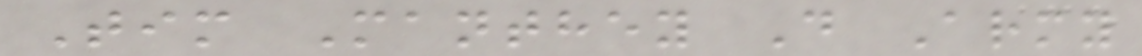Tim Manthey D Army
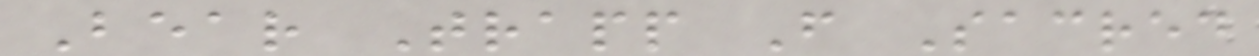Bear Trapp F Sacred
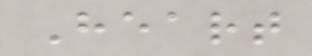Heart
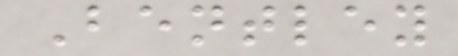Bentley
